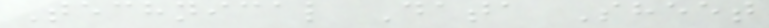Technical Data Sheet
